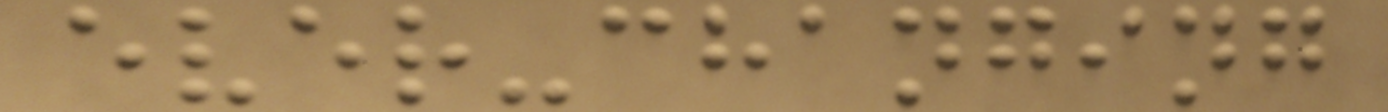ever-changing
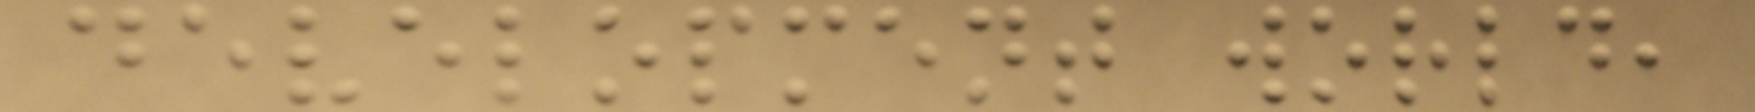development world,
